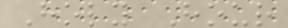Holy Hour
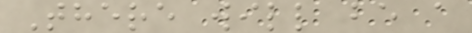There will be a
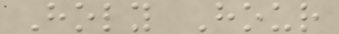Holy Hour
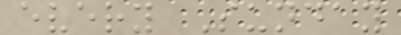every Sunday
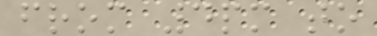from 4pm to
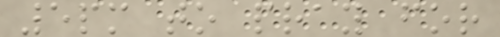5pm to pray for
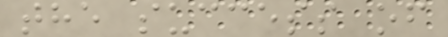the success of
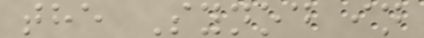the Synod in
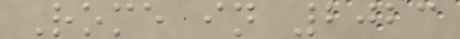Rome in 2023
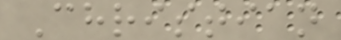Christian
